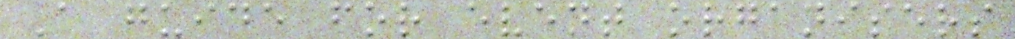A guide for event organisers
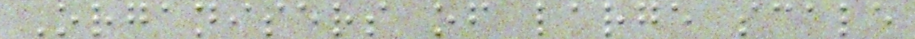Organisers of large scale
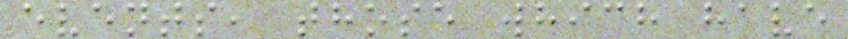events, those which have
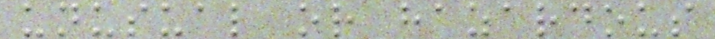unusual or hazardous
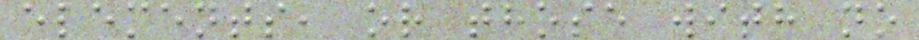elements, or those with no
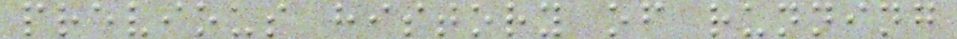previous history of running
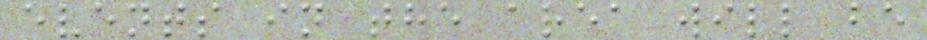events in the area will be
